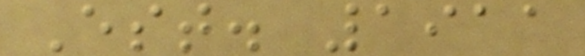Est. 1911
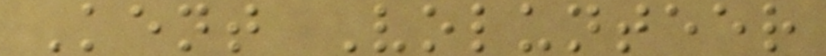Kent Volunteer
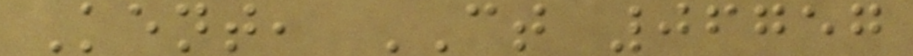Kent, CT 06757
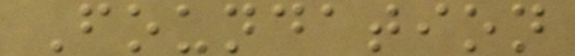Foundation
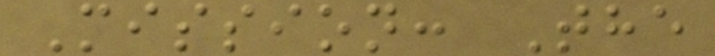Mission: The
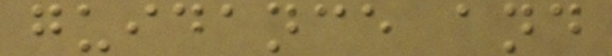guidance and
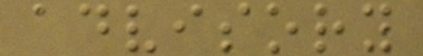advisory
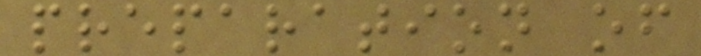preparation of
